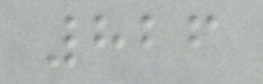826
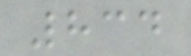834
